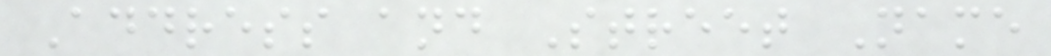Address and Street Name
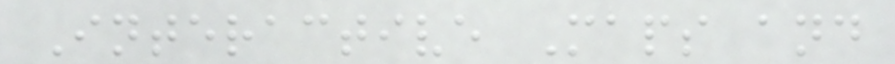Interactive Maps and
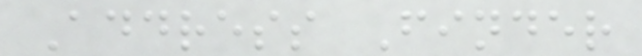Address Finder
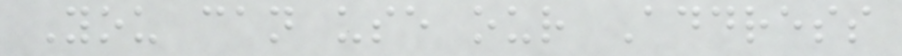You can use our Address
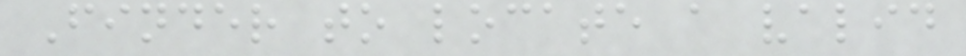Finder to locate a valid
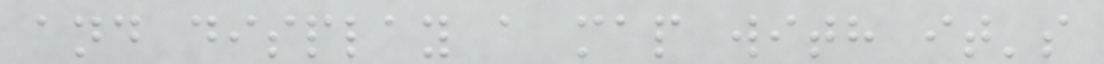and display a map with it's
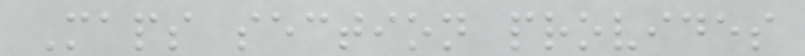Maps section provides
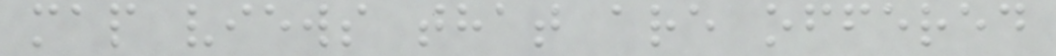map views that are offered
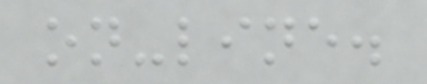on-line.
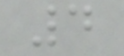4
